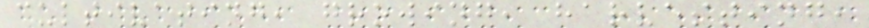cultivating, growing, harvesting,
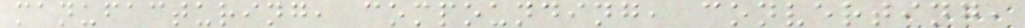manufacturing, compounding, converting,
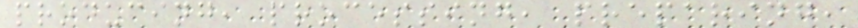producing, processing, preparing,
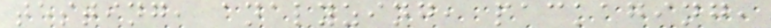testing, analyzing, packaging,
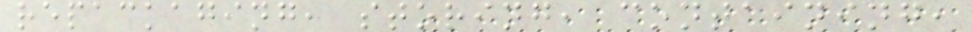repackaging, storing, containing,
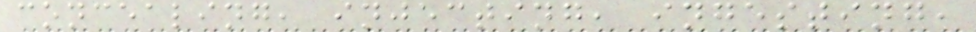concealing, injecting, ingesting,
